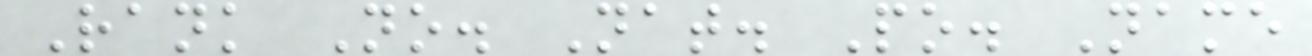Rank No. Nat. Po. Name
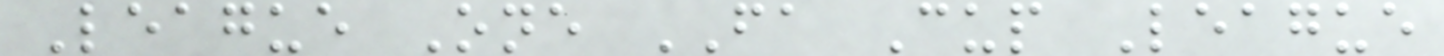League One FA Cup League
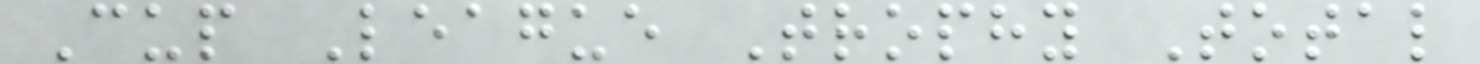Cup League Trophy Total
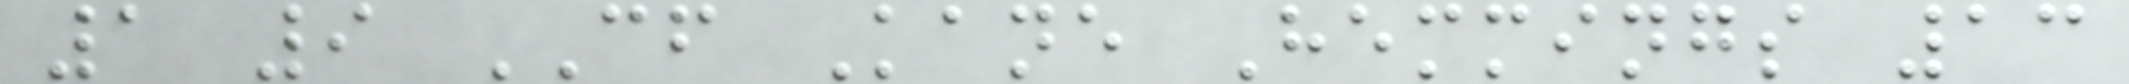1 9 CF Kane Hemmings 13
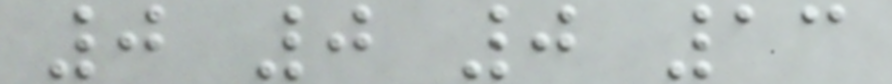0 0 0 13
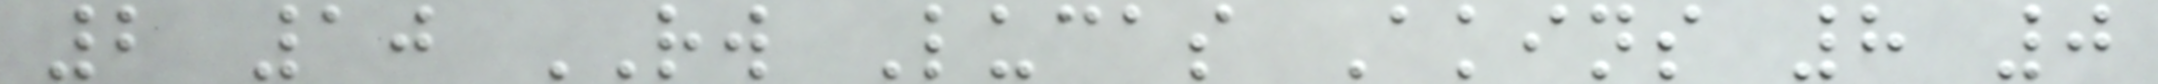2 10 RW Lucas Akins 8 0
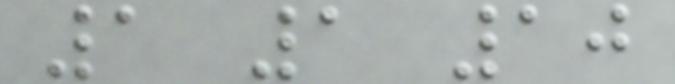1 1 10
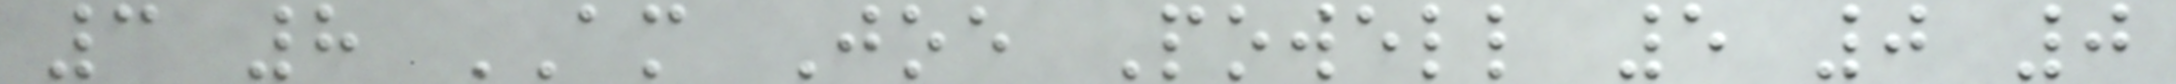3 8 AM Joe Powell 5 0 0
